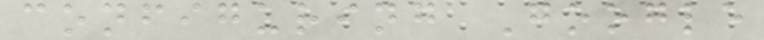configuring Google
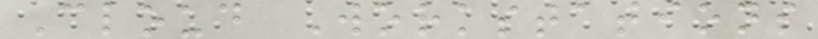Cloud Workstations
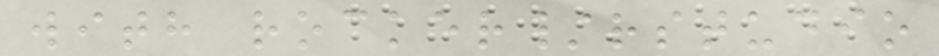with rocker/rstudio
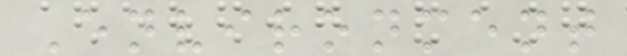Environment
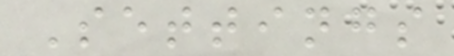Settings
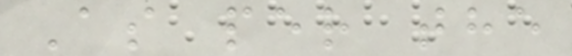As per the
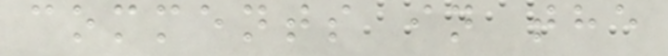comments in the
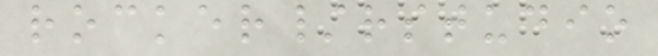rocker/rstudio
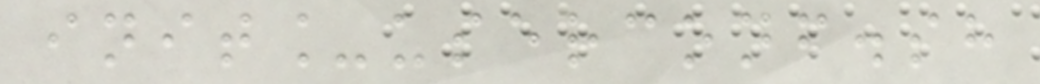init_userconf.sh
